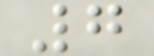7
